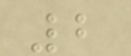2
